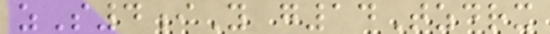zS4iY g14Tzdrx
